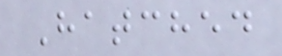Hatched
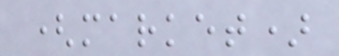(market)
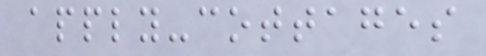apply-cottages
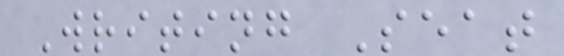Writing Seat
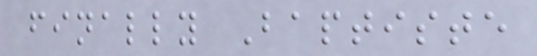finally Baptiste
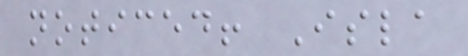noticed! Isla
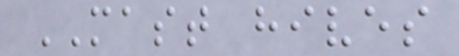MAST hives
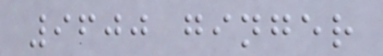9600 ginger
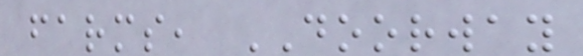farms, DOORWAY
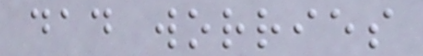dad worries
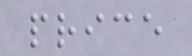price
